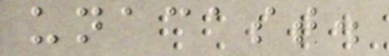unacast.
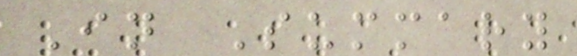In Summary
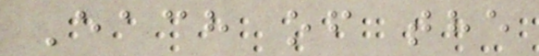Each of the
